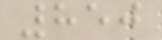850
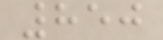850
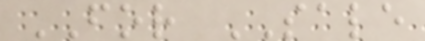FOR SALE
